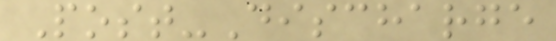Post-Discharge
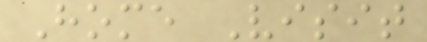Home Visit
